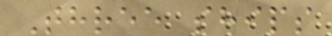Three ships
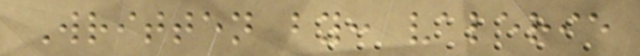Written by: valerie
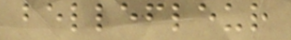bellefleur
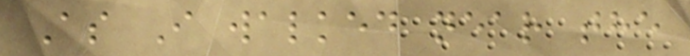As I walked near the
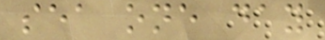sea one day
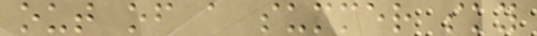out of a summer sky
